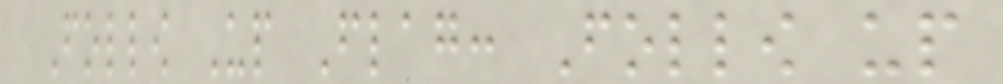Follow Up Flag: Follow up
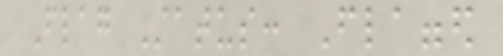Flag Status: Flagged
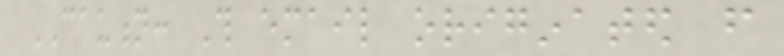CAUTION: This email originated from
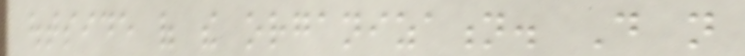outside of the organization. Do not
